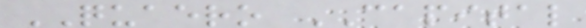QUAERO CAPITAL
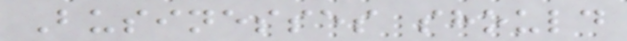Businesses should
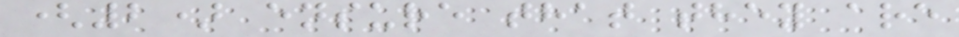(2) ensure that they are
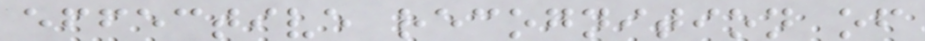effective recognition of
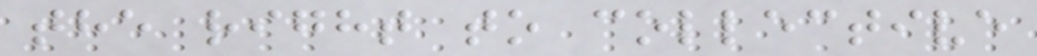the right to collective
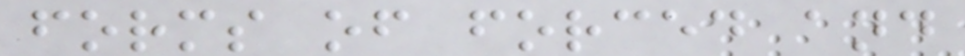forms of forced and
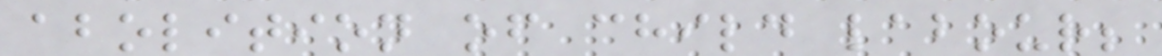abolition of child labour;
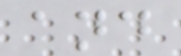and
